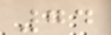74
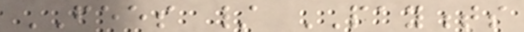FEES / PAYMENTS
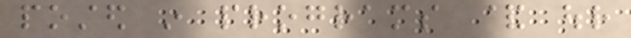posted in programs & our
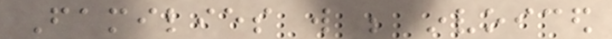Families will be invoiced
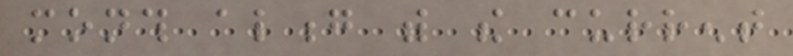month along with the current
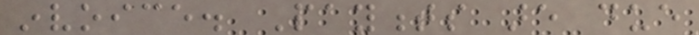invoice. Payments are due
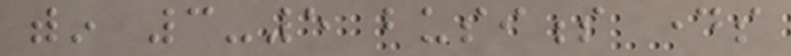within 3-5 business days
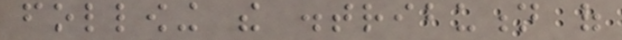following the distribution of
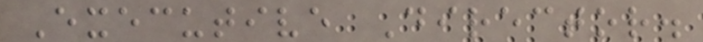Executive Director.
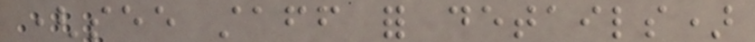(see staff for details)
